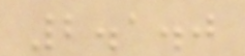2.1.0
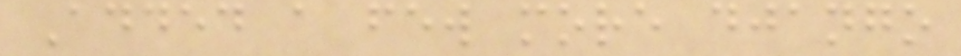Added a few more django
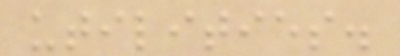utilities.
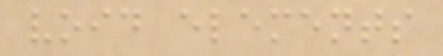void elements
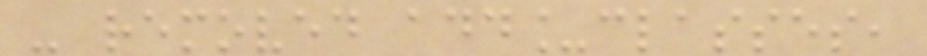- removed add_classes,
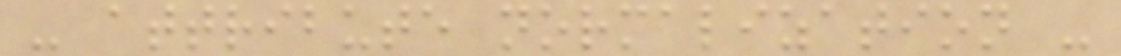- attribute normalization -
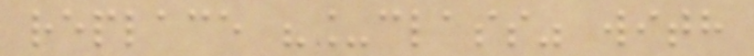replace "_class" with
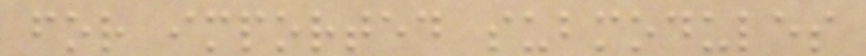for imported submodules
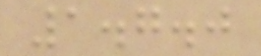1.7.0
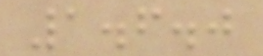1.6.0
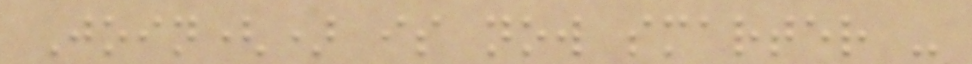Join() is now smarter -
